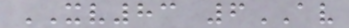XV83 6AV
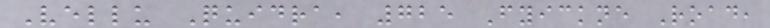Vellu Quidra, 725 Fyickne Road,
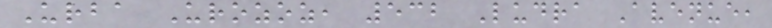Urba Urozoz, 532 Ludra Avenue,
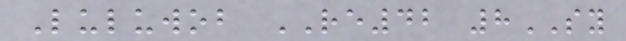Luluwob RE42 8SY
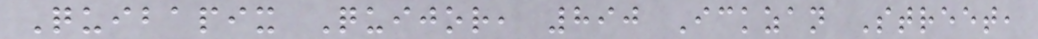Quibapix Quijor, 890 Ickzan Street,
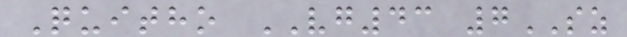Quitho VG43 7SZ
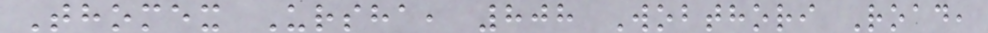Thomex Ursha, 808 Wobthori Road,
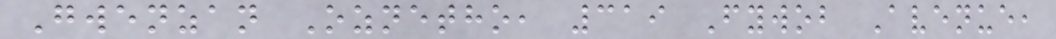Gwenzan Oznetho, 319 Fywob Avenue,
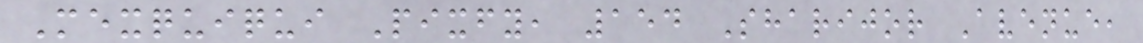Mexquiqui Pixfy, 154 Sharijor Avenue,
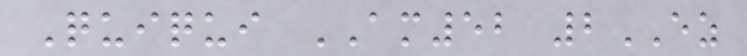Quiqui AM52 2EZ
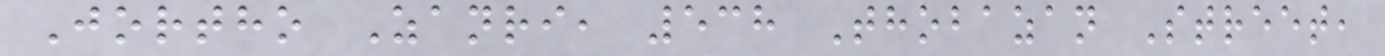Jortho Zanri, 538 Thobazan Street,
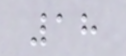18
